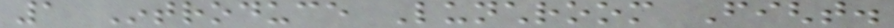1 Introduce Lunchroom Fight.
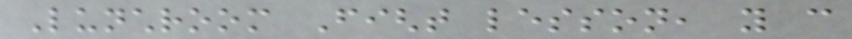Lunchroom Fight lesson, you can
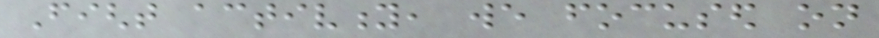Fight activity, we focused on
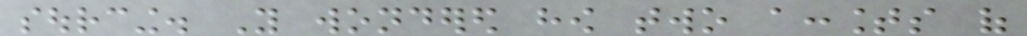sourcing. You wondered how two accounts of
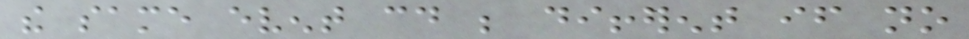the same event could be different if no
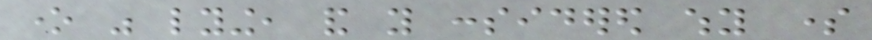one was lying, and you considered why some
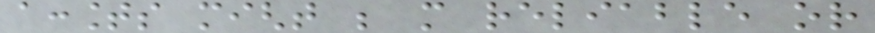accounts might be more reliable or
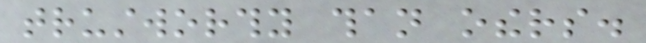trustworthy than others.
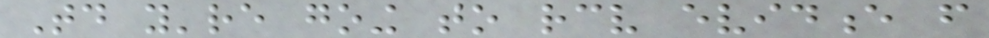Today you're going to receive evidence from
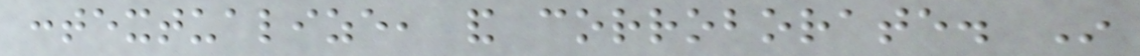contextualize, and corroborate. In
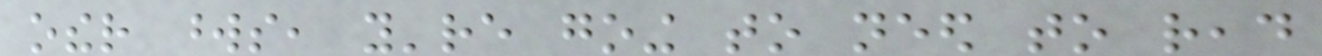other words, you're going to need to read
